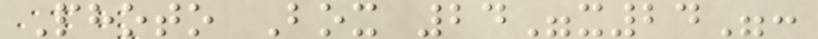Photo Box 24"x24":
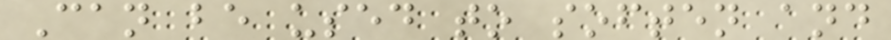Can be used to soften and
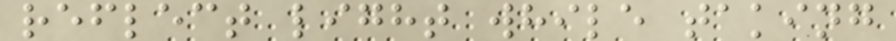reflect light while taking
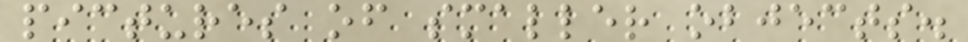pictures of smaller objects.
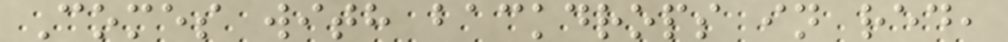Comes with backdrops in red,
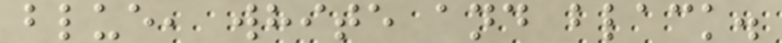blue, white and black.
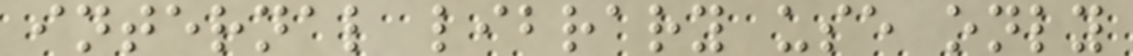internal library use only
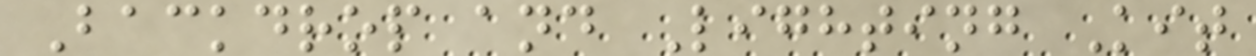Backdrop and Lighting Kit
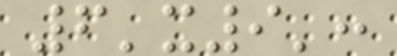6'x9':
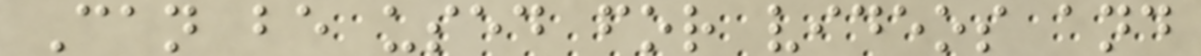Can be used for videos and
